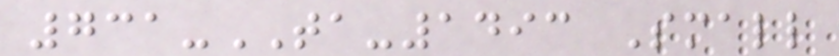731-TA-1493 Small
